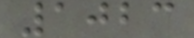1023
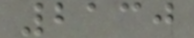2130
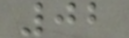02
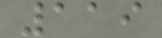119
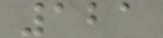121
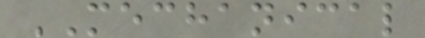MECHANICAL
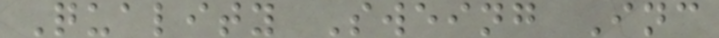Quality Sweing Inc
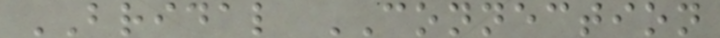BRIDAL CONNECTION
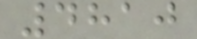4810
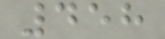458
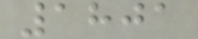1801
